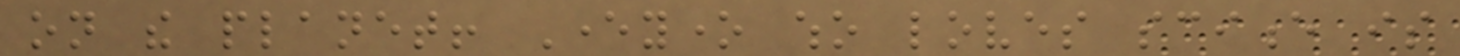on the planet! Everyone who loves science is
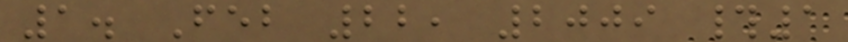1. Feb 22, 2009 #1
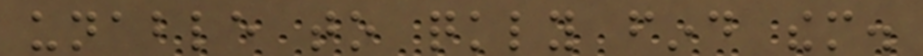unable to quickly find them.
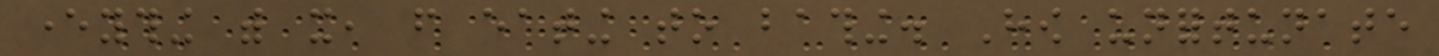everything with it, from eating to bathing. How unfortunate
